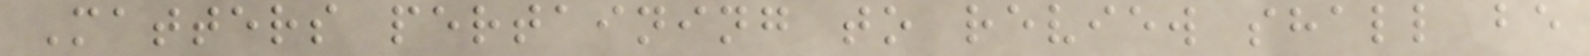Matters pertaining to review shall be
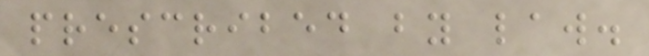prescribed by law.
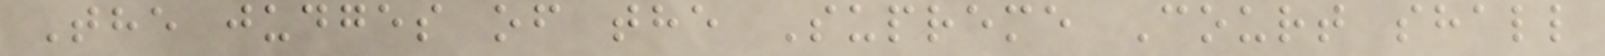The judges of the Supreme Court shall
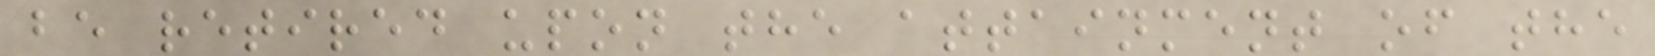be retired upon the attainment of the
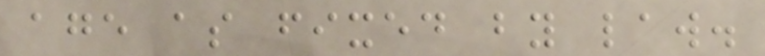age as fixed by law.
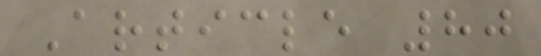Article 80
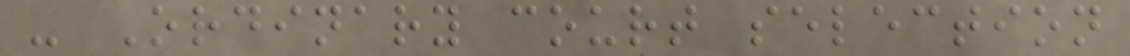- Ordinary court selection
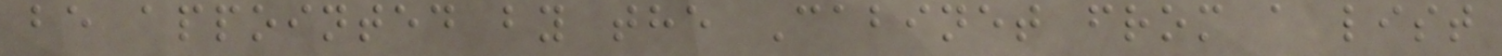be appointed by the Cabinet from a list
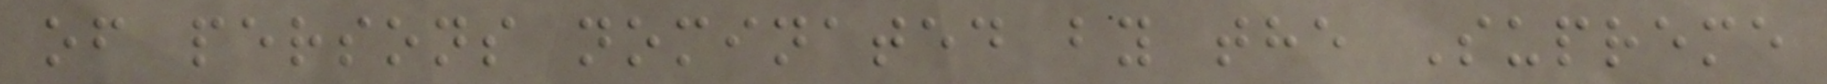of persons nominated by the Supreme
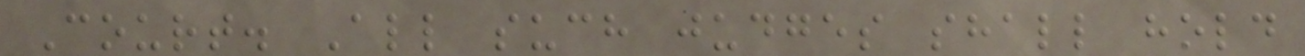Court. All such judges shall hold
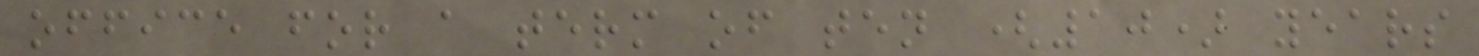office for a term of ten (10) years
